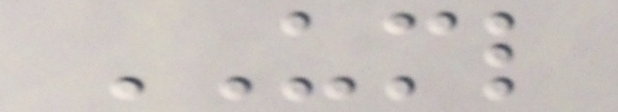UML
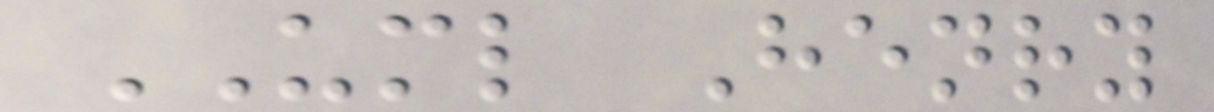UML Henry
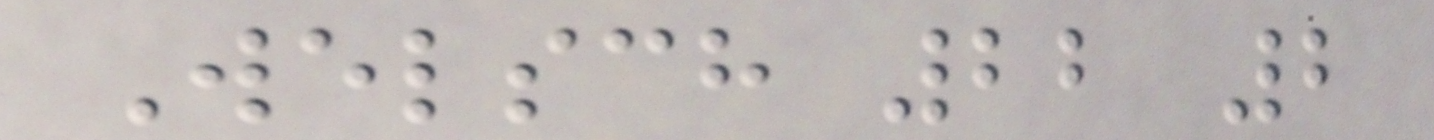Welsch 22 2
